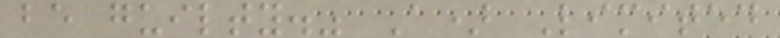be guilty." A) Limited
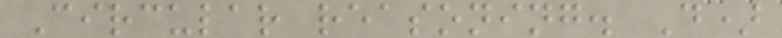Circular reasoning. D)
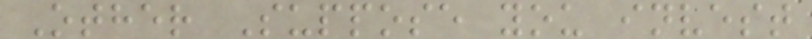Other Suppose you invest
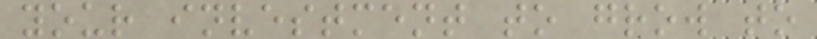your investment to grow to
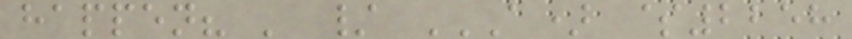happen? ' / A) $2258
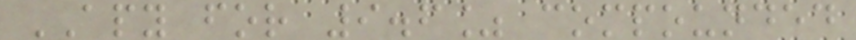APY for 9.6% compounded
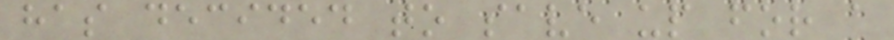has decided to save up for a
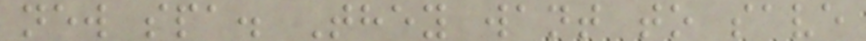new spa. They want to save
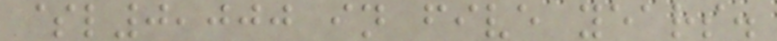$l0,000 in five years.
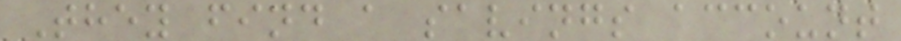They find a savings account
